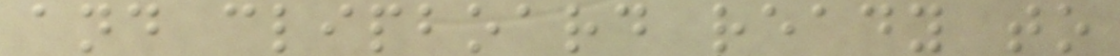and clipboard ready to
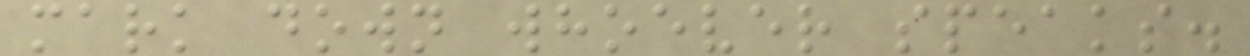mark down whoever speaks.
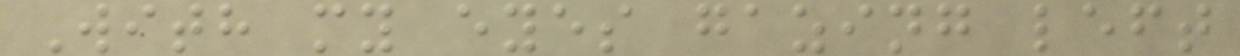With my eyes gazing left
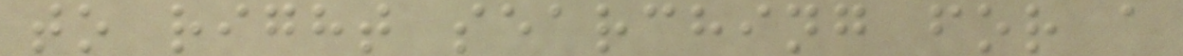to right searching for a
